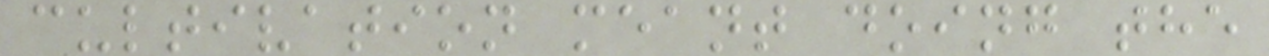cultivation meant doing the
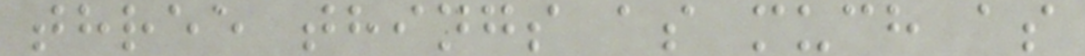three things as much as
